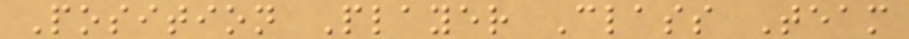Position Player Class Team
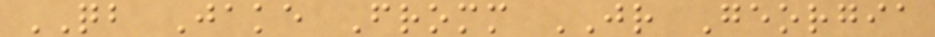QB Jake Fromm JR Georgia
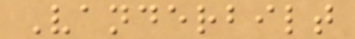Vanderbilt
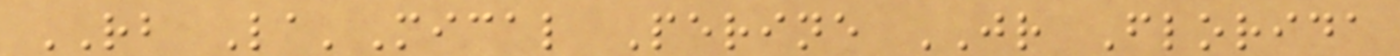RB La'Mical Perine JR Florida
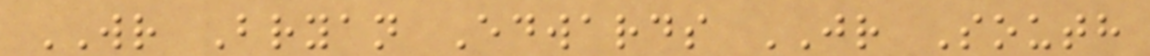WR Bryan Edwards JR South
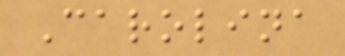Carolina
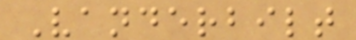Vanderbilt
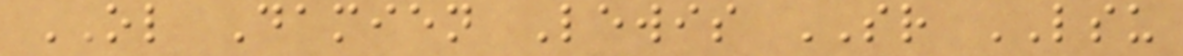OL Damien Lewis SR LSU
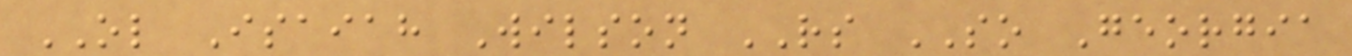OL Isaiah Wilson RS SO Georgia
